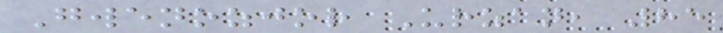Gwenozjor Urzan, 85
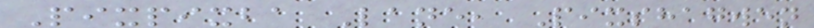Pixpixba Lane, Pixshagwen
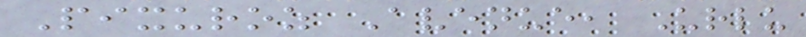Pixuroz Avenue, Urlu
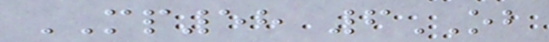MP58 6OB
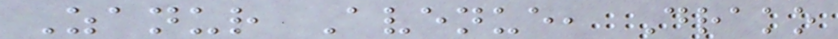Zanur Avenue, Drako
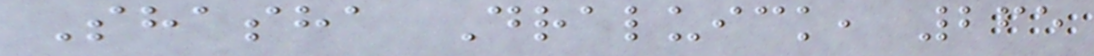Shasha Draluick, 265
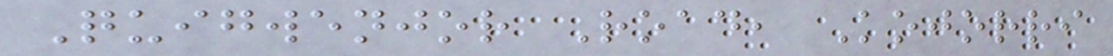Quigwenjor Road, Kojorri
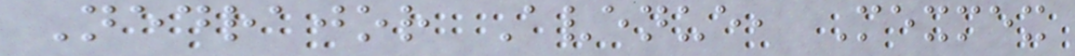Nedrajor Avenue, Mexmex
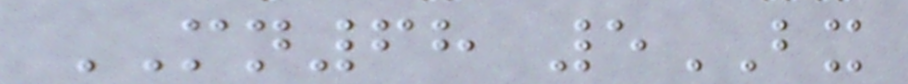MN68 5BX
